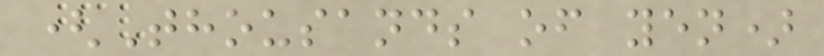(Thousands of yen)
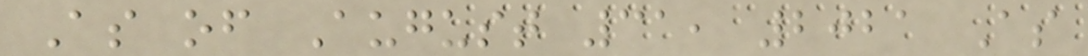As of August 31, 2021 As
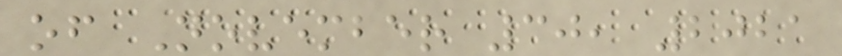of November 30, 2021
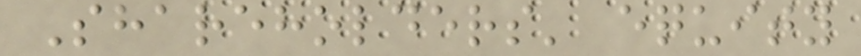Shareholders' equity
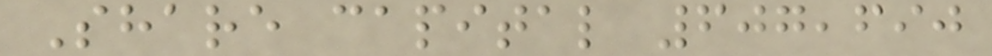Share capital 607,690
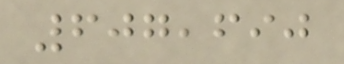607,690
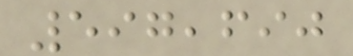597,690
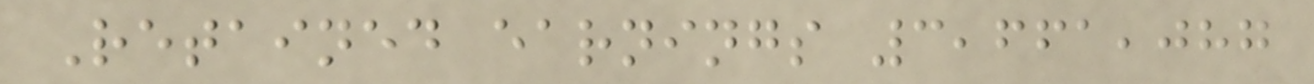Retained earnings 3,661,087
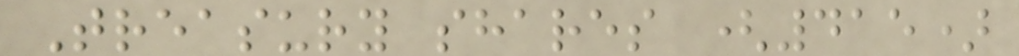Treasury shares (415)
